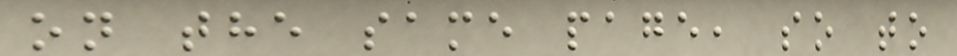on the same page, so to
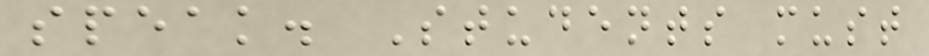speak. Students must
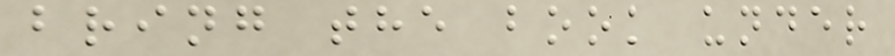bring the book under
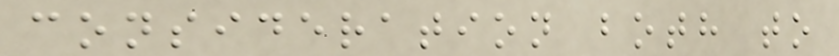consideration both to
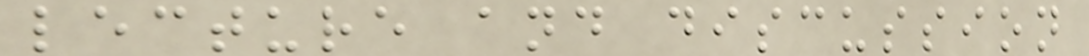lecture and discussion
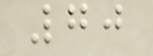70
